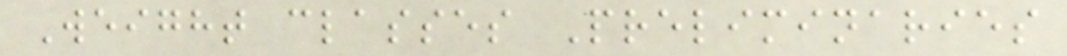Weight classes Preliminaries
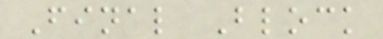Final Block
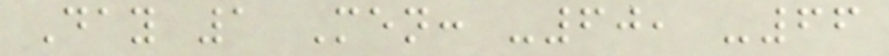Day 1 Men: -60, -66
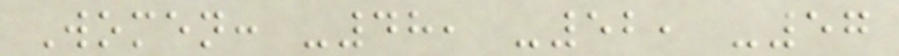Women: -48, -52, -57
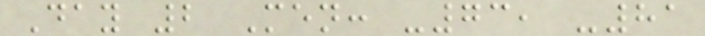Day 2 Men: -73, -81
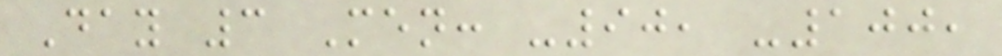Day 3 Men: -90, -100,
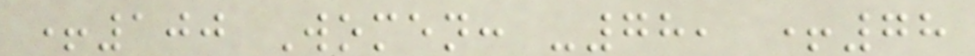+100 Women: -78, +78
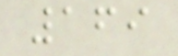169
